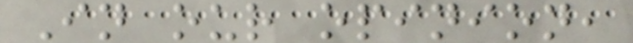In our opinion,
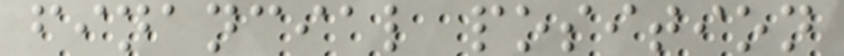financial position
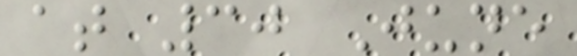at 30 June
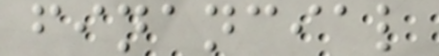financial
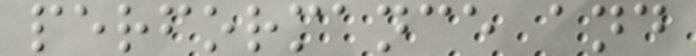performance and
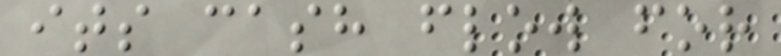its cash flow for
